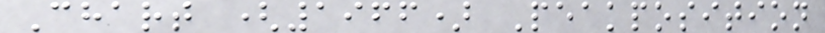Chart (1966) Peakposition
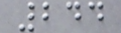244
